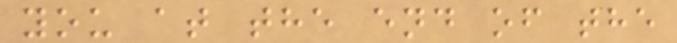you at the end of the
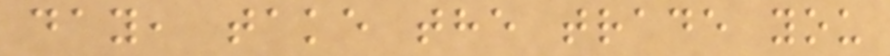day, take the trade you
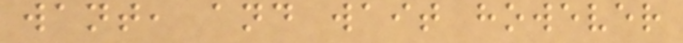want, and wait however
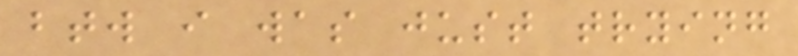btw i was just trying
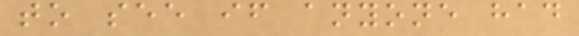to see if anyone had
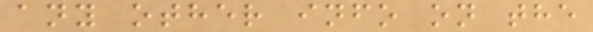any other info on the
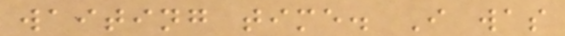waiting time. I was
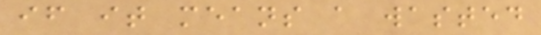if it means a wasted
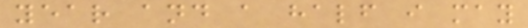year and a half i may
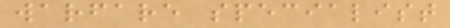warfare specialist
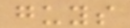guys
